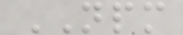NPM
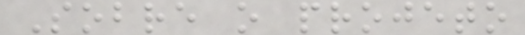Sobre o projeto
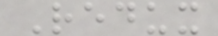Redux
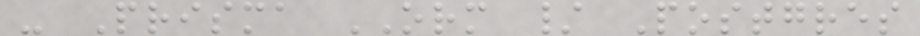- Prisma ORM / Postgres
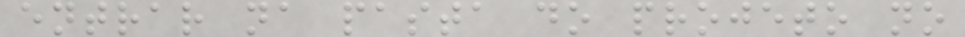entrar na pasta do projeto no
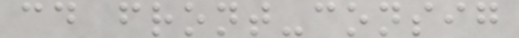cd front-consig
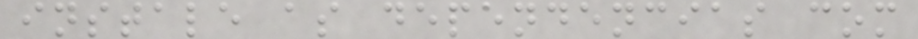instale as dependencias com
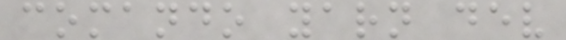comando yarn dev
